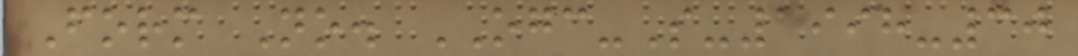Form No. OGC-S-1998-30
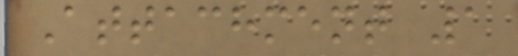Attachment 1
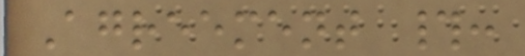Agreement #:
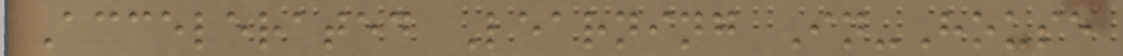Accelerated Learning In-House
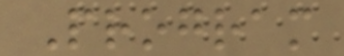Program
